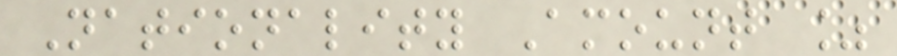Nationality Amount %
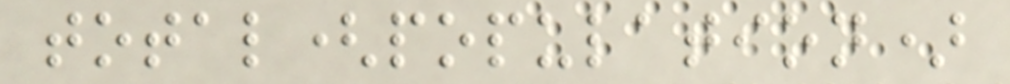total(population)
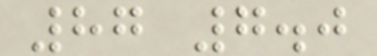87 7.0
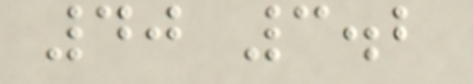40 3.2
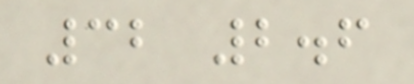32 2.6
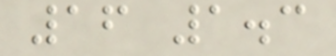16 1.3
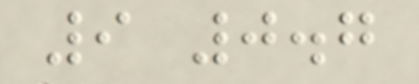9 0.7
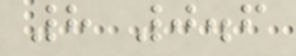8 0.6
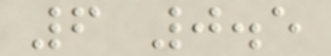6 0.5
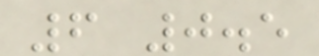6 0.5
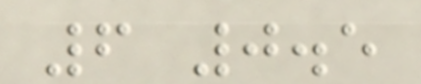6 0.5
